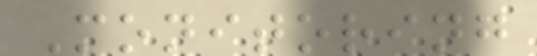Monitoring
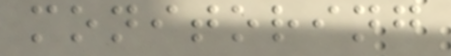monitoring
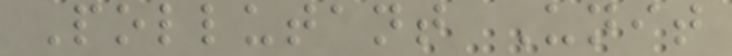Pollutant Unit
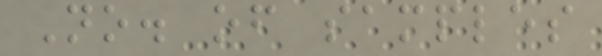No. of samples
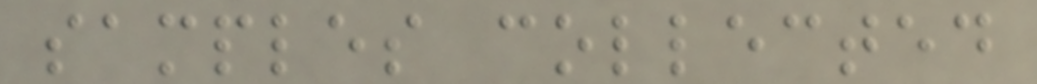samples collected
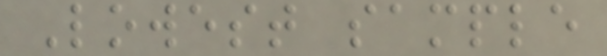Lowest sample
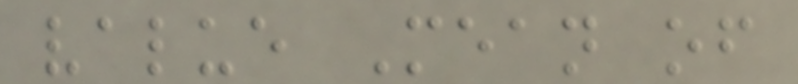value Mean of
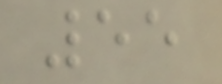55
